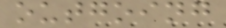outgoing
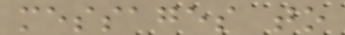messages to
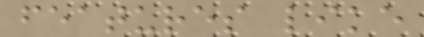features like
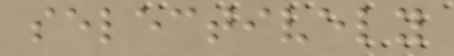selectively
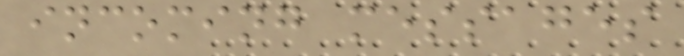incoming messages
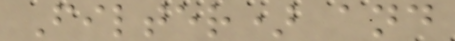Filter) and
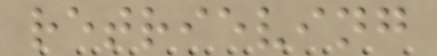retrieving
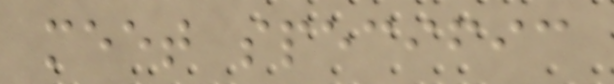meet specific
